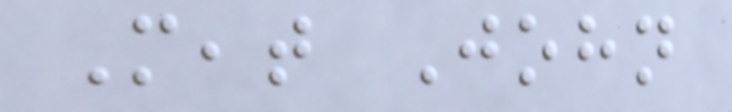Meat John
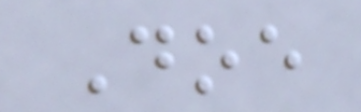Doe
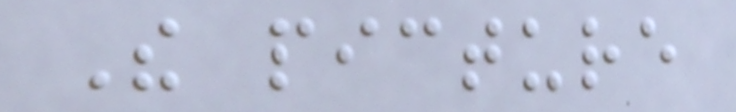The picture
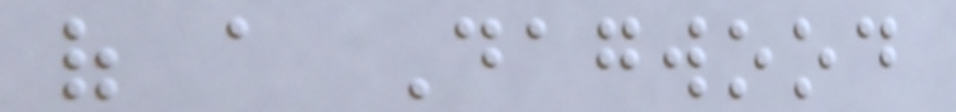of a Dagwood
